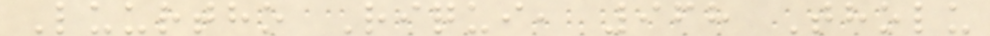Luurtho Riqui, 968 Tholu
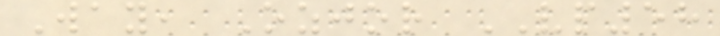Way, Ozjor VP58
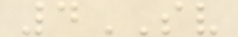4SV
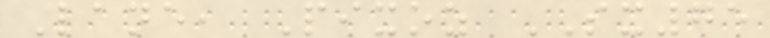Lane, Pixoz SX75
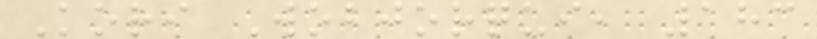Kori Wobjorqui, 183
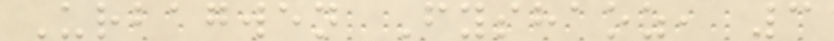Urbagwen Fyshaoz, 3
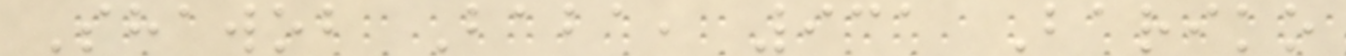Shawob Baba, 931 Bariko
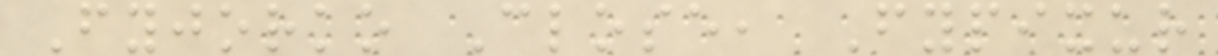Fyjorko Close, Fypixur
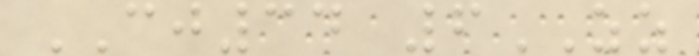CJ34 6ZZ
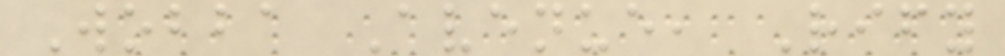Wobba Avenue, Rify
